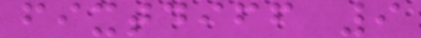fixtdiff 9
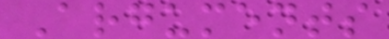Arguments
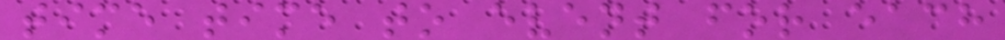time time to event for each
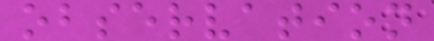observation
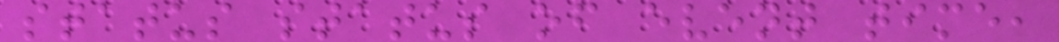status status of event time,
